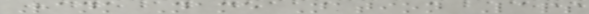Rank Name Nation Laps
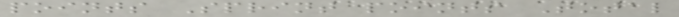points Sprint points Total
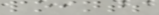points
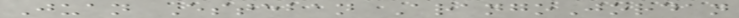Juan Esteban ArangoJordan
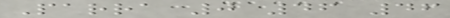Parra 0 46 46
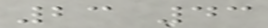23 43
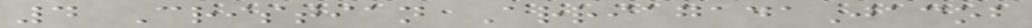4 Cristian ArriagadaJacob
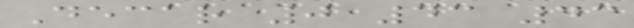Decar 0 43 43
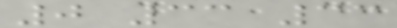0 33 33
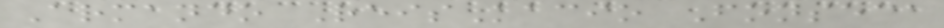Armando ReisKacio Fonseca
